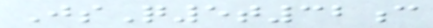JsQ5t32c
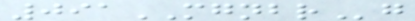091MGNBRg
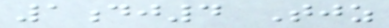1dj4 Tjz
